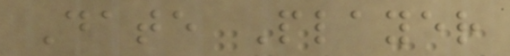Date Player
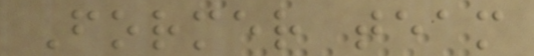Former team
